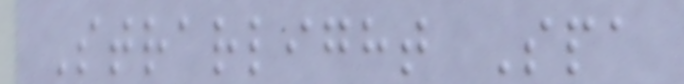Strarlight Spa
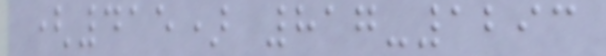(415) 817-1293
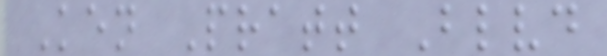Ken Pratt Blvd
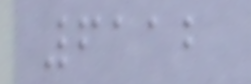6112
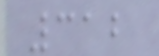312
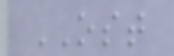OST
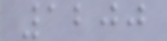1200
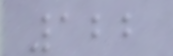122
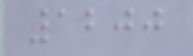1200
